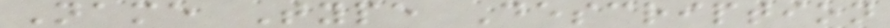Name Type Description
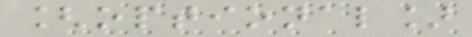[optional]
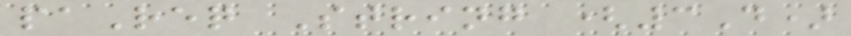paReq String (3D)
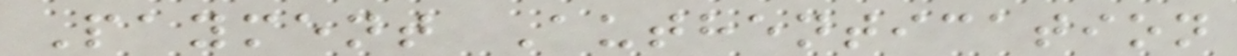Payment Authentication
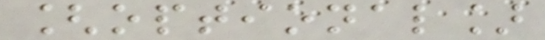[optional]
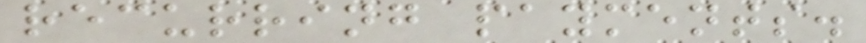recurring payments.
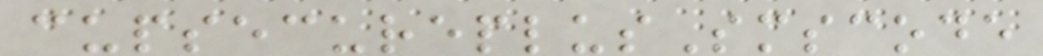cupsecureplusSmscode
